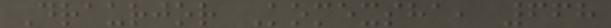Draurjor Komexsha, 668
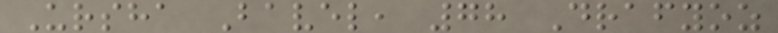Ursha Bavel, 78 Drafyoz
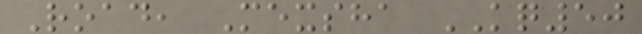Road, Mexsha KQ50
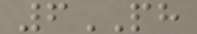6PH
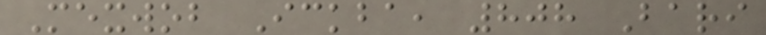Mexwob Ickba, 808 Bari
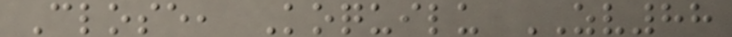Close, Koquilu ZV88
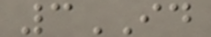3ID
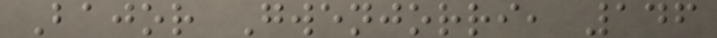Bajor Gwenjorri, 146
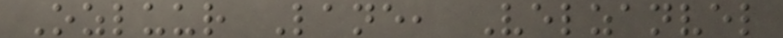Ozluur Lane, Velzanvel
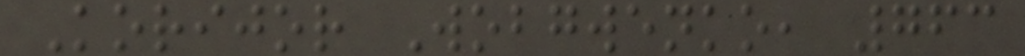Korijor Wobgwenko, 763
